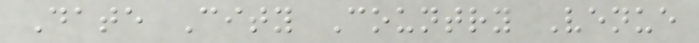Date City Country Venue
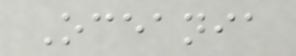Oceania
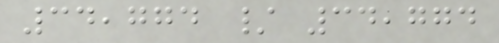34,774 / 34,774
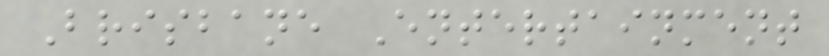Brisbane Entertainment
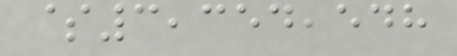$3,354,548
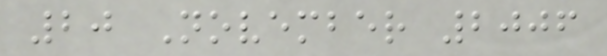20 November 2006
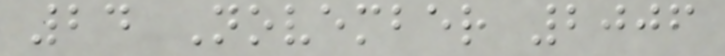24 November 2006
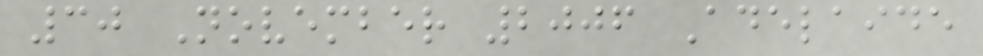30 November 2006 Adelaide
